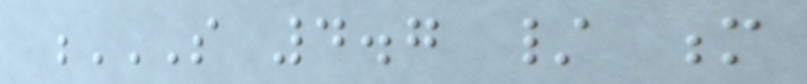S 4.7 / M
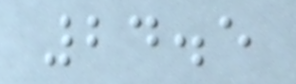24.5
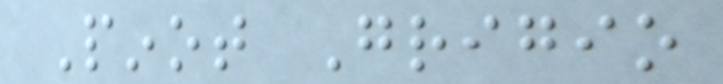Pinot Grigio
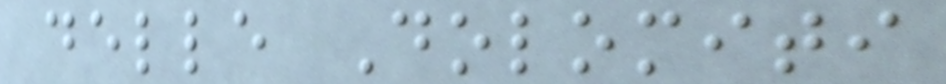delle Dolomiti
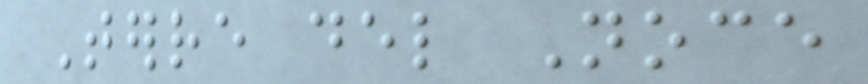Terre del Noce
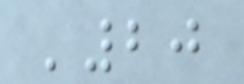'20
